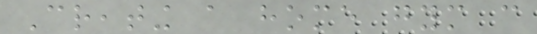Creating a home gym can
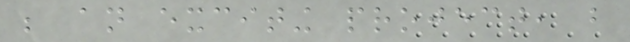be an exciting project, but
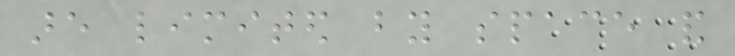are limited by space and
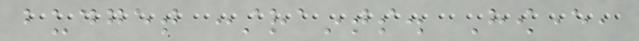budget constraints. However,
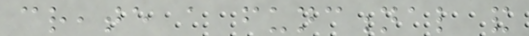create a functional and
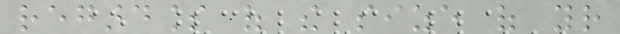regardless of the size of your
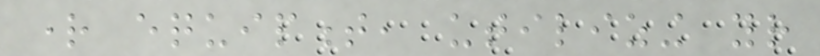right equipment, utilizing your
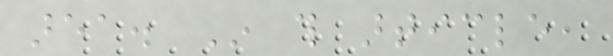area. In this article,
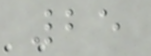25
